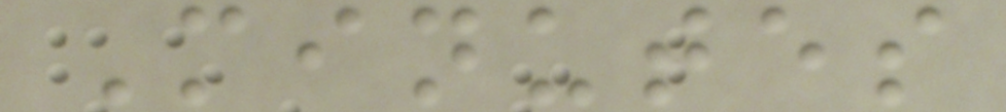Minutes
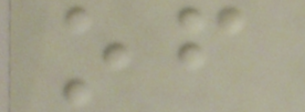of
